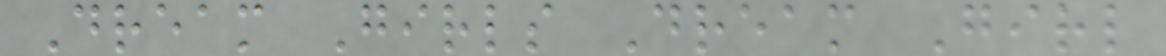Dream Girls Dream Girl
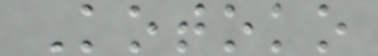Kotoko
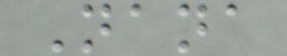Nana
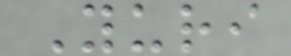Yuri
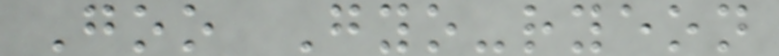Goo Gyo-ryeon
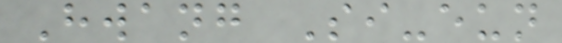Hwang Si-eun
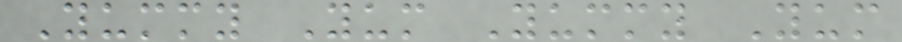Yummy Yum Yummy Yum
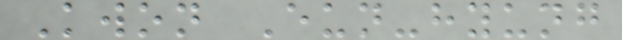Kwon Eun-hyung
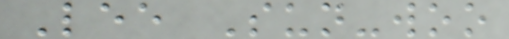Lee Sun-woo
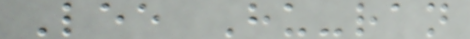Lee Hu-ran
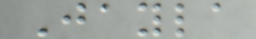Jayla
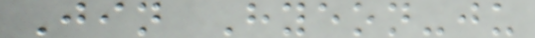Jin Hyeon-ju
